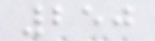250
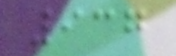937
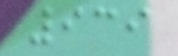939
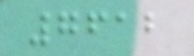7612
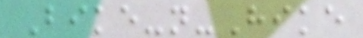Bike-n-Hike
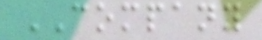COMPANY
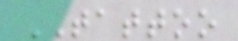TATTOO
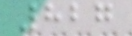827
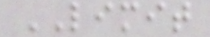LIMIT
